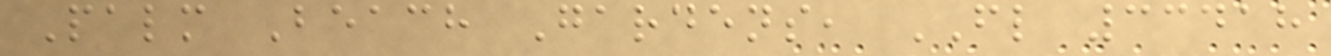Palm Beach Gardens, FL 33418
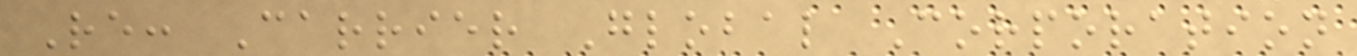Re: Carrier Global Corporation
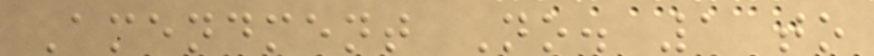Amendment No. 1 to
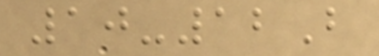10-12B
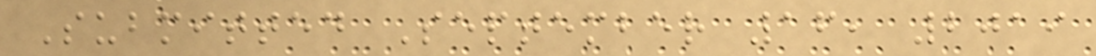Submitted September 16, 2019
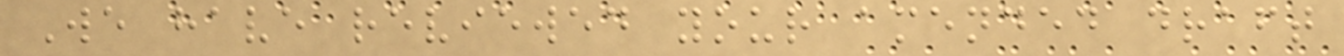We have reviewed your amended draft
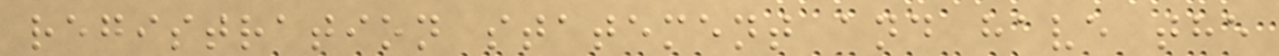registration statement and have the
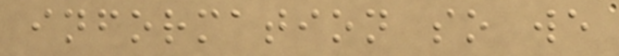information so we
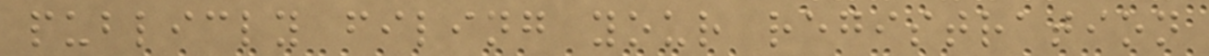publicly filing your registration
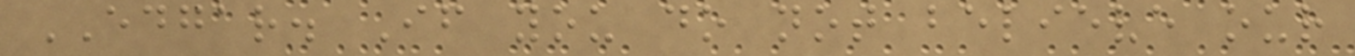EDGAR. If you do not believe our
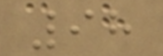98
